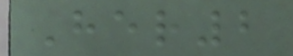Her2
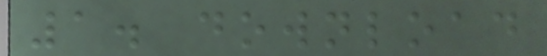1. download
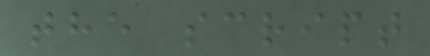the script
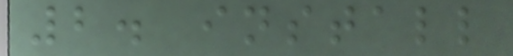2. install
